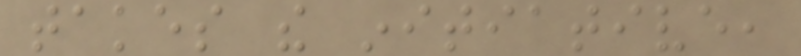takes the initiative,
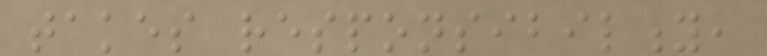takes responsibility,
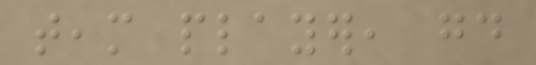team player, good
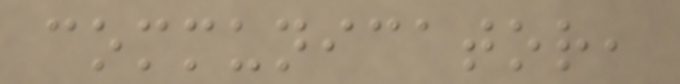communicator,
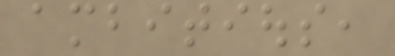ambitious,
